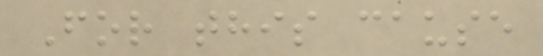For this cause
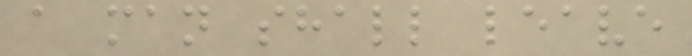a man shall leave
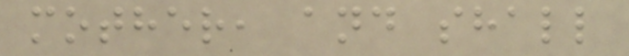mother, and shall
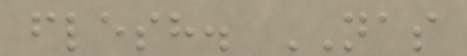flesh. NAS
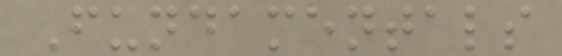Fundamentals
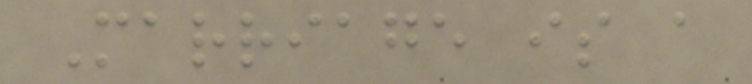Marriage is a
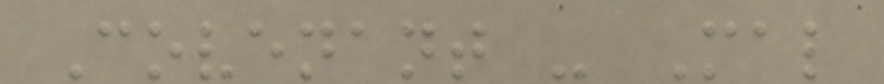Covenant - Mal
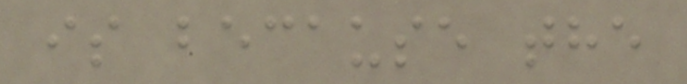is because the
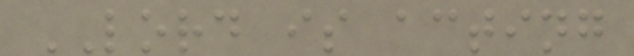LORD is acting
